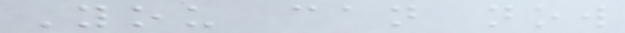You can now
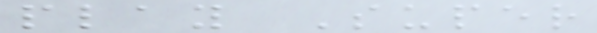play Super
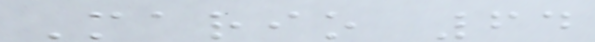Mario 64
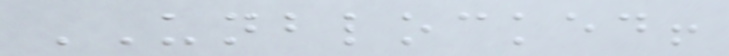UNBLOCKED!
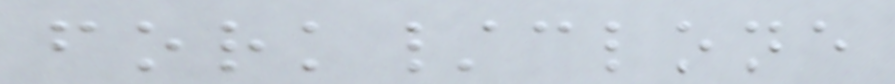fork/clone
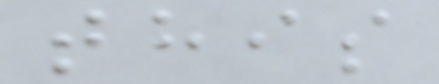this
